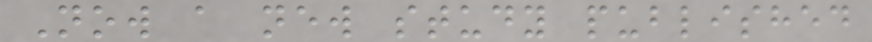Now a new study published
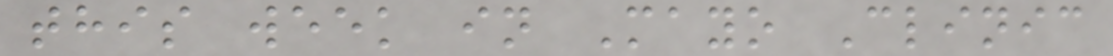this week in Mayo Clinic
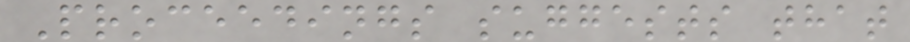Proceedings suggests that
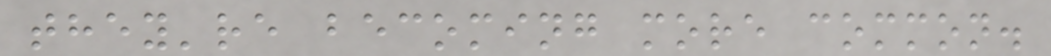they're becoming more common.
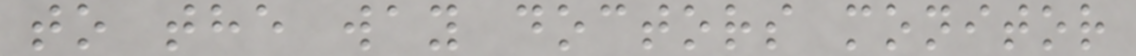to the way doctors monitor
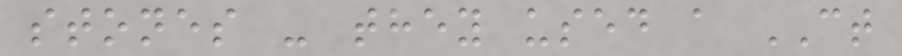stones - they used a CT
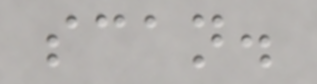scan.
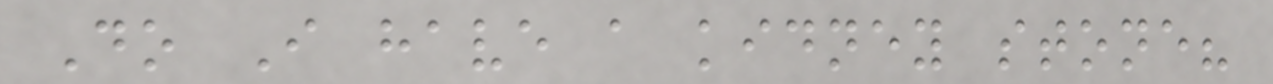Do I have a kidney stone?
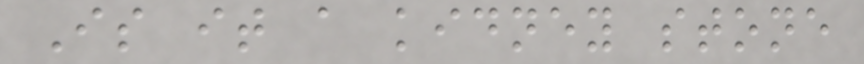Is it a kidney stone
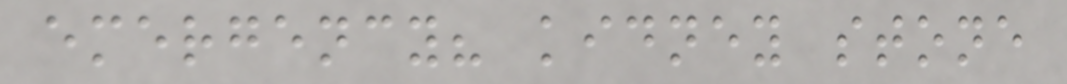emergency? kidney stone
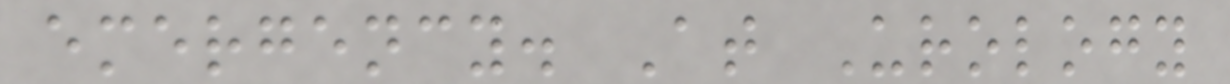emergency. At Urology
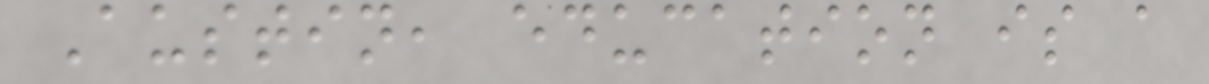Austin, education is a
